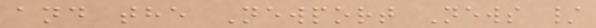and the Newport News /
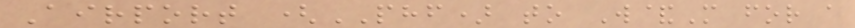Airport (PHF) to W&M for a
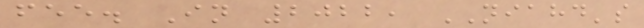fee. In 2022, NIAHD's
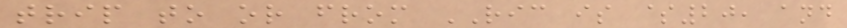trip to or from RIC is $20, and
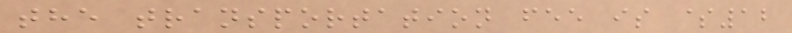the transportation fee is $12
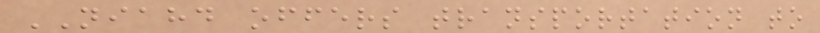NIAHD offers transportation to
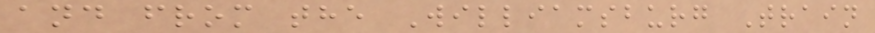and from the Williamsburg Train
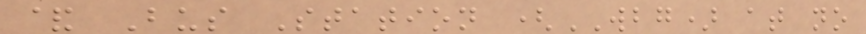& Bus Station (WBG) at no
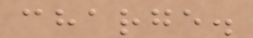charge.
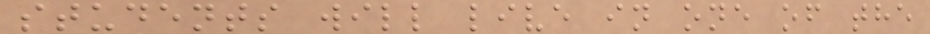students will live in one of the
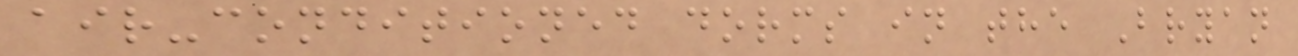air-conditioned dorms in the Bryan
